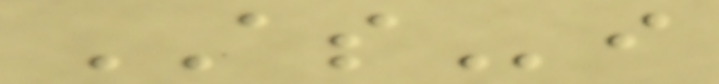ASi
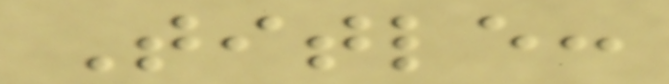Title:
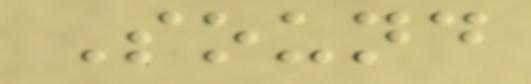Sound
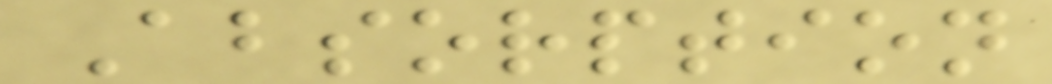Absorption
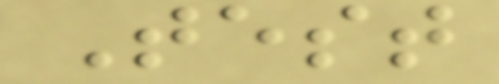Test
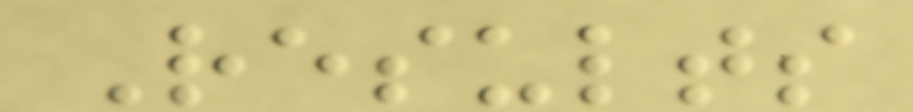Results
